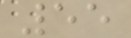55
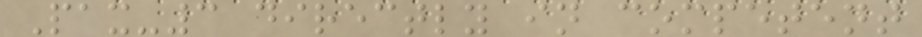Pax-3 directly in competent
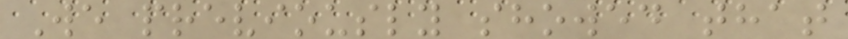We previously showed that
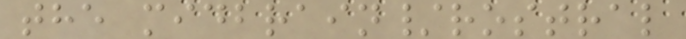the midbrain/rostral
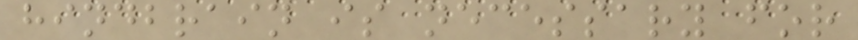hindbrain is necessary for
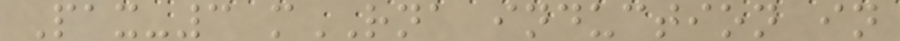Pax-3 mRNA induction in
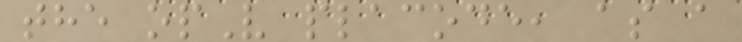the opV placode, as a
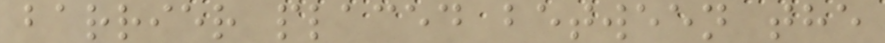barrier placed between the
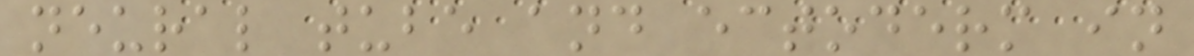neural tube and ectoderm in
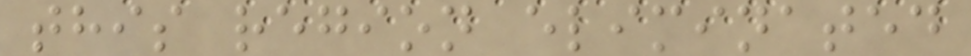this region eliminated
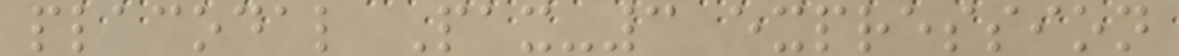placodal Pax-3 expression
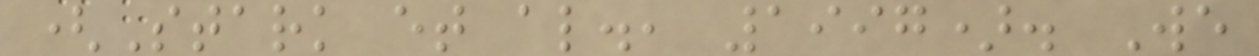(Stark et al., 1997). We
